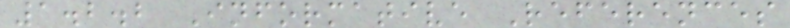1.2.2 Informative References
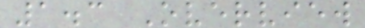1.3 Overview
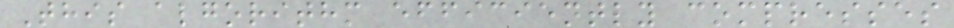This algorithm efficiently compresses
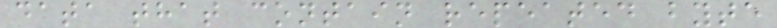data that contain repeated byte
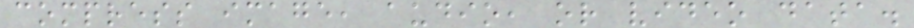compress image, audio, or video data.
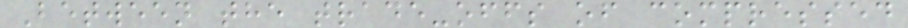Between the trade-offs of compressed
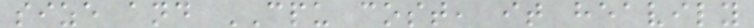size and CPU cost, it heavily
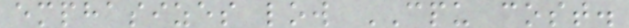emphasizes low CPU cost.
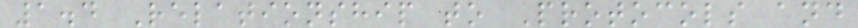1.4 Relationship to Protocols and
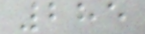285
